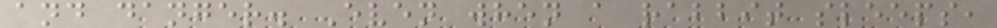and danger. Even when a rabbit sleeps,
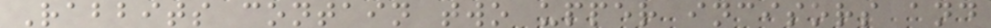Rabbits contain two upper incisors and
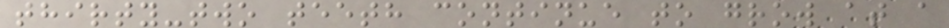thirty-two teeth continue to grow at a
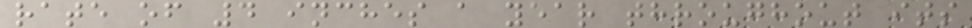rate of 4 inches a year throughout its
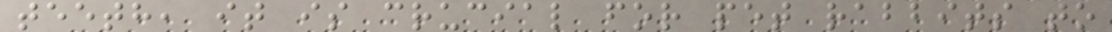teeth, it is crucial for pet rabbits to
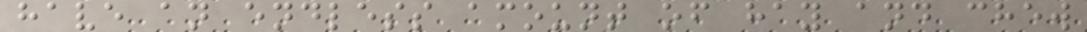have an endless amount of hay and chew
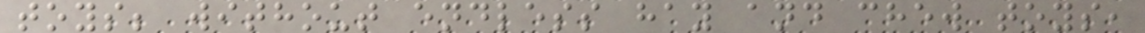toys; without endless hay and chew toys,
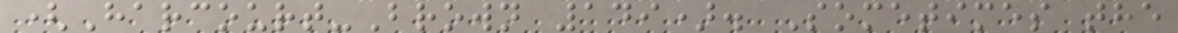(Harcourt-Brown 149). Sometimes the
